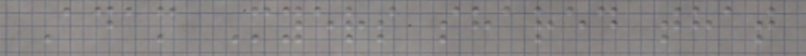Adam Myers shared that
